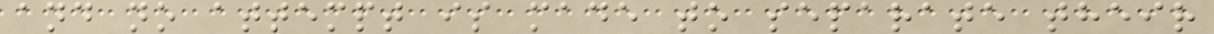and no attempt is made to separate their
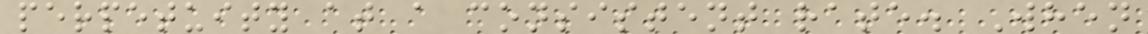perpetuity at a consistent rate. When
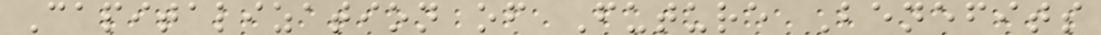Capitalization of Future Benefits
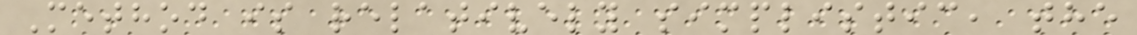Method is relatively simplistic, the
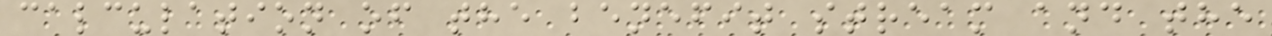calculation of the benefit stream and the
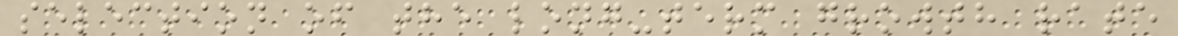selection of the long-term growth rate
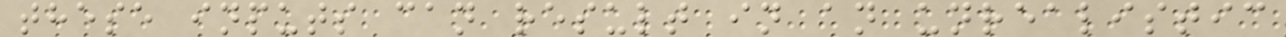these inputs can result in an unrealistic
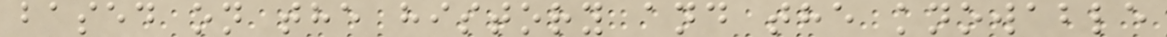based on the history and the knowable
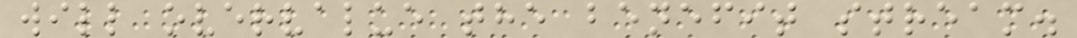will overvalue the benefit stream.
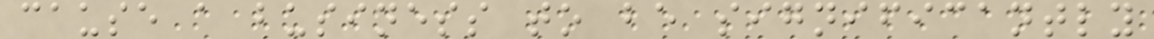cause a business to be significantly
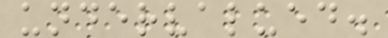undervalued.
